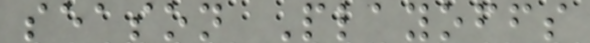season Playoffs
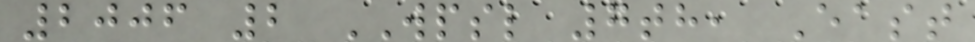2006 2 WPSL 7th, East
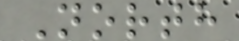North
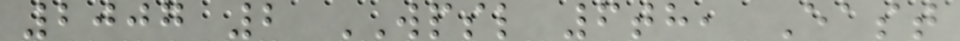2007 2 WPSL 6th, East
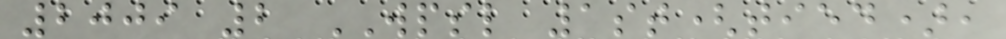2009 2 WPSL 1st(tied),
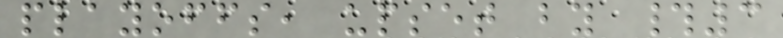playoffs, upset by #3
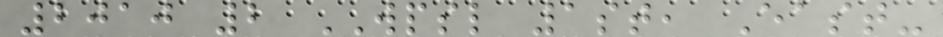2010 2 WPSL 1st, East-
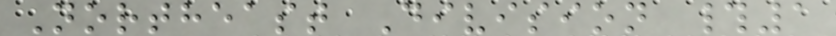Northeast Division #1
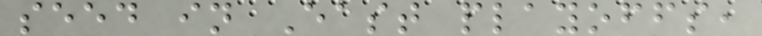seed in East playoffs,
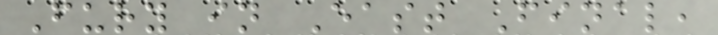Fury in East Final,
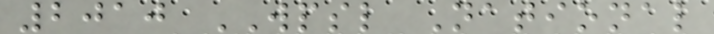2010 WPSL National
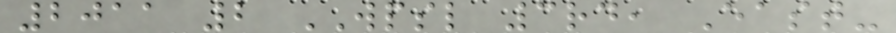2011 2 WPSL 3rd, East-
